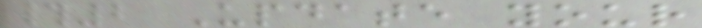#2 Update your
